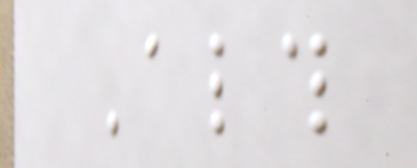Although
